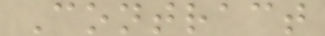Contract
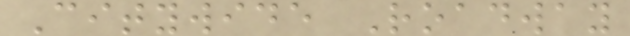Citywide Roadway
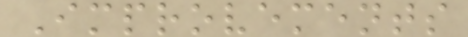Improvements
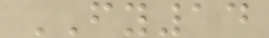FY14
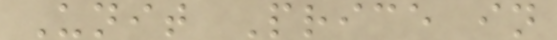Unit Price in
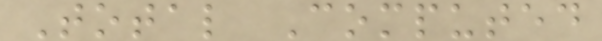Total Computed
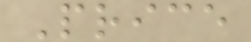Price
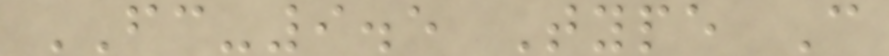FC-9.5 Type C
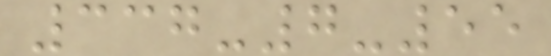337-7-55
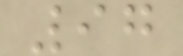97
